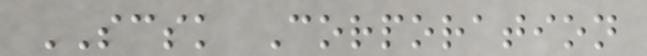SCSK Corporation
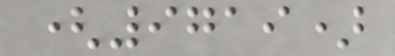(9719)
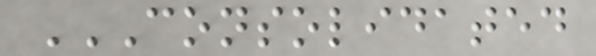CONSOLIDATED
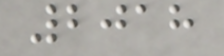2018
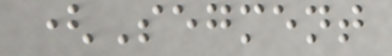(Segment
